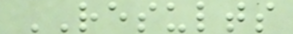RESULTS
